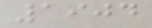1904
